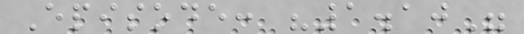Episode: "1.10"
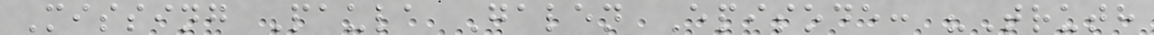Missing Paula Galen Episode: "Truth
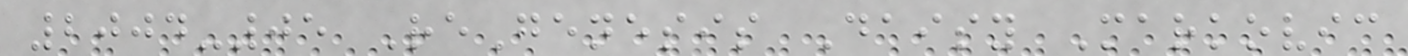2004-05 ReGenesis Daisy Markovic
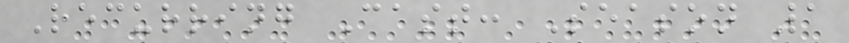Recurring Cast: Season 1
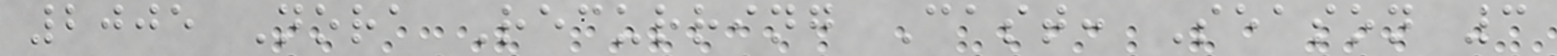2005 Nora Recurring Cast: Season 3
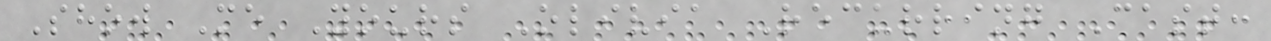Show Me Yours Olivia Recurring Cast:
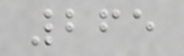265
